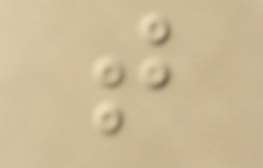that
